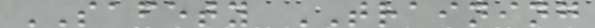SAFETY TRAINING
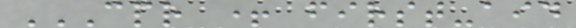CPR + FIRST-AID
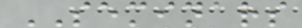SEMINARS
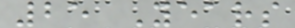25 Years
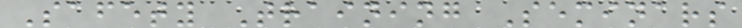Safety Training Seminars
